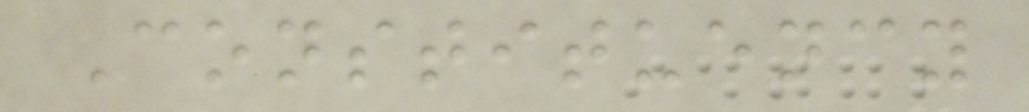Constituency
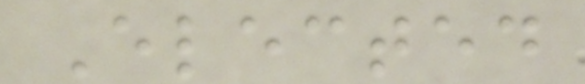Elected
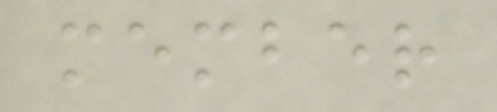member
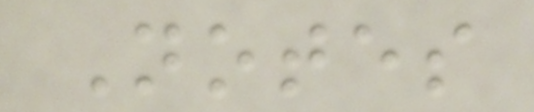Notes
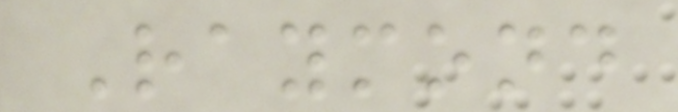Raymond
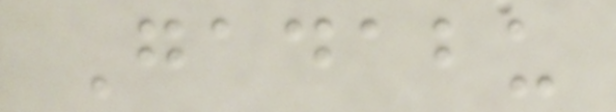Gadabu
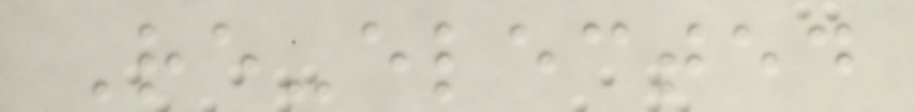Re-elected
